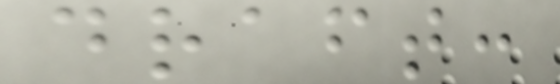draft:
